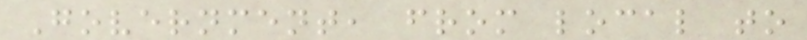Government, from local to
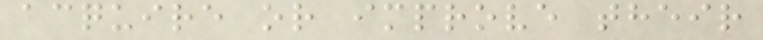acquire or improve their
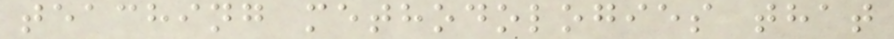teaching methodologies that
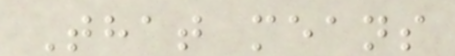That means
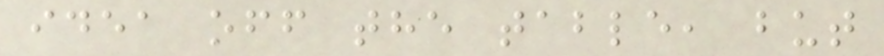idea off the table, but
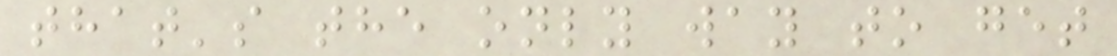that's the only way to get
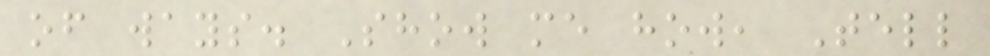of ways. Show me how, Tell
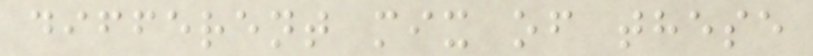different mix of these
